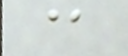@
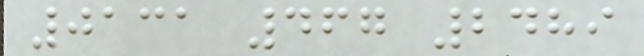0131 467 2489
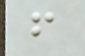f
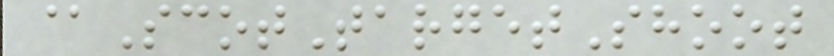@ScotTargetShoot
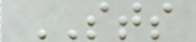STS
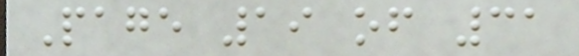Page 19 of 31
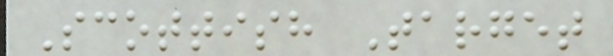Scottish Target
